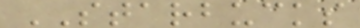STARBUCKS
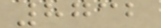8732
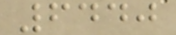6440
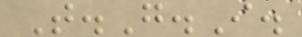T.G.I.
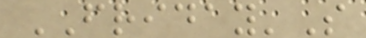FRIDAY'S
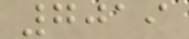7019
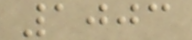1003
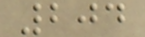204
